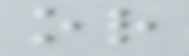or
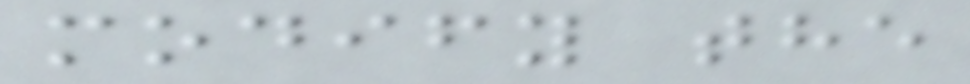modify the
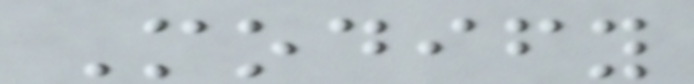Modify
